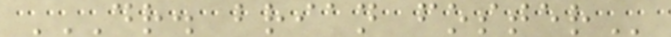DR. BRIAN FOSTER
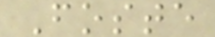Foste
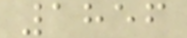1856
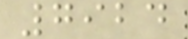7924
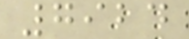7924
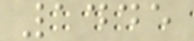1445
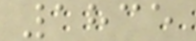1835
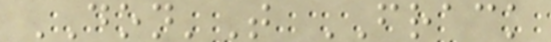DON'T FRACK
